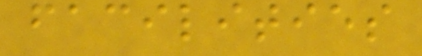facilities
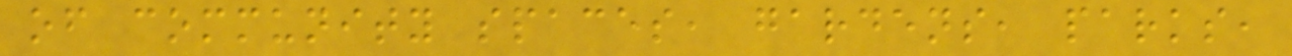of community spaces, gardens, parks,
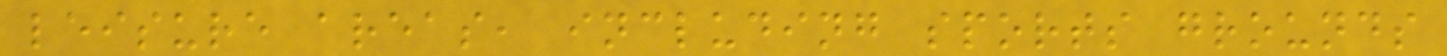leisure areas, including sports grounds
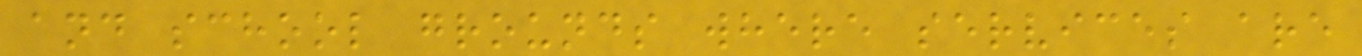and school grounds where services are
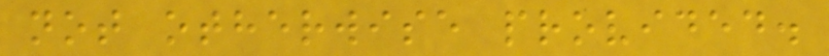not otherwise provided.
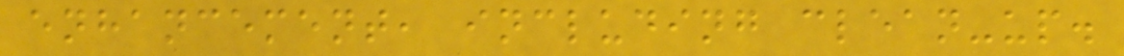enhancement, including clean-up.
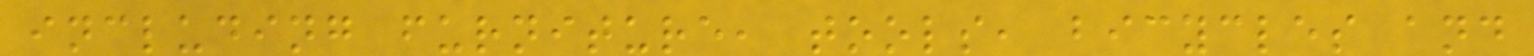including furniture, tools, bicycles and
